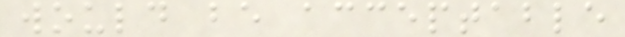would be acceptable
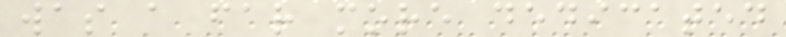was a far more dedicated
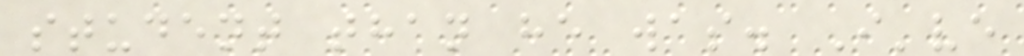student than he was. I've
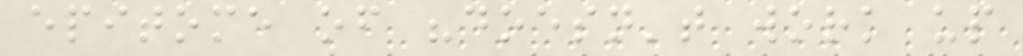epitome of "doesn't work up
